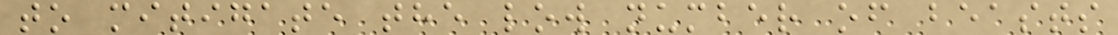to mitigate the low number of beasts
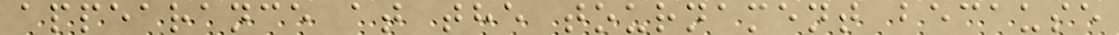appearance at the tournament because
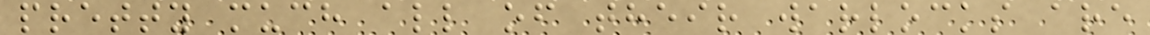pretty much all of their warlocks are
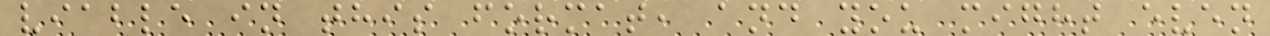viable in this format, and you might even
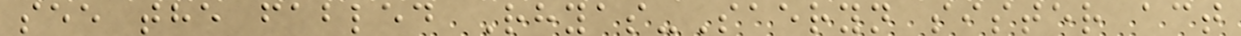see the fabled Rhyas-Saeryn sister act
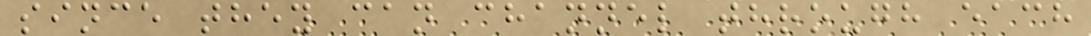since they can channel through each
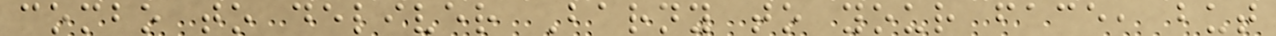combo to deliver Barny to your face, but
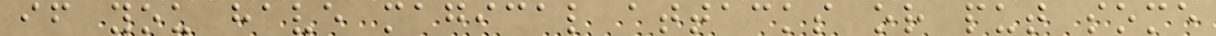if you have magical attacks or put some
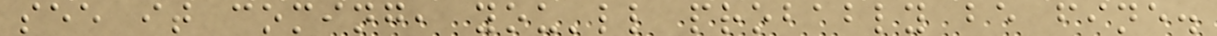see it coming, you'll probably be fine.
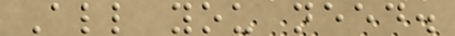All you need.
